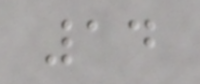14
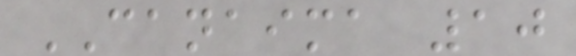CANAIMA 10
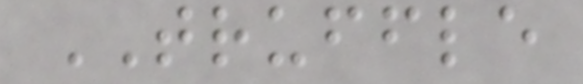TRUFFLE
